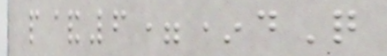p&6=*dQ
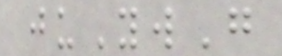juYwG
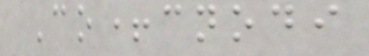Co+cnodi
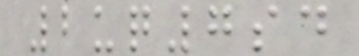2uq7sd
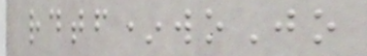rdtf*woJo
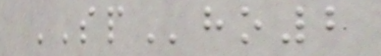SPho2
